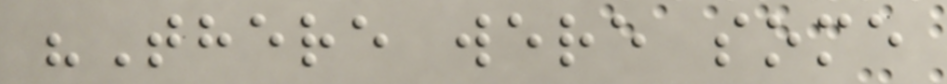"There were some
